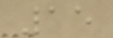15
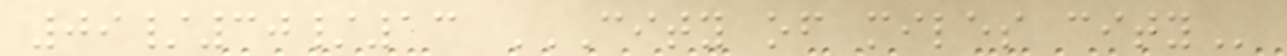09/30/13 CITY OF MILES CITY
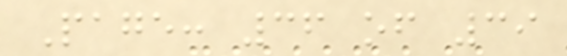Page: 36 of 39
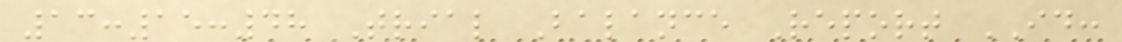13:15:48 Trial Balance Report ID:
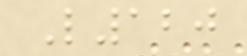L120
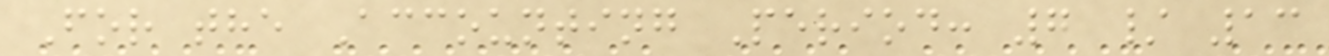For the Accounting Period: 7 / 13
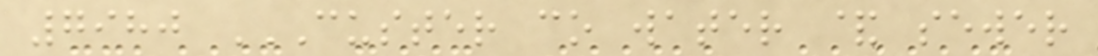7980 CUSTER CO WATER & SEWER
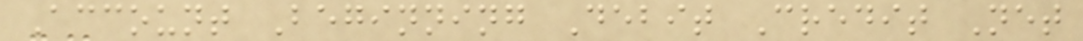Account Beginning Debit Credit Net
